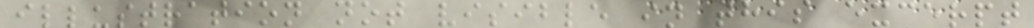illustration not visible in this excerpt
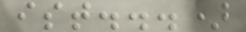ist...)
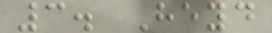3. Heyd
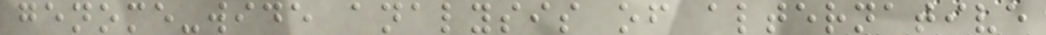genome-wide analysis of alternative
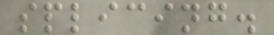splicing.
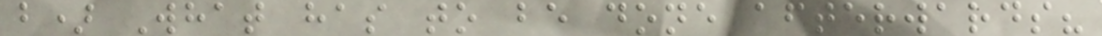b) What has to be done afterwards?
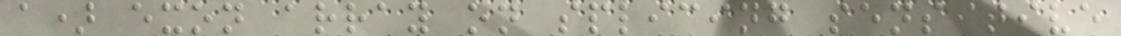a) exon array on splicing sensitive
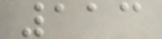113
